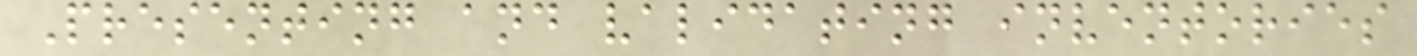Presenting and validating inventories
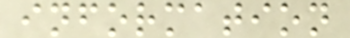information
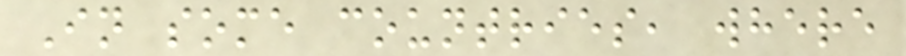In some countries, where
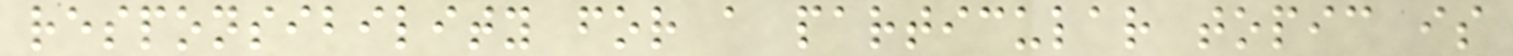responsibility for a particular topic is
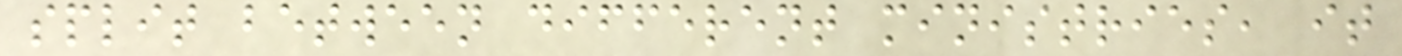split between different ministries, it
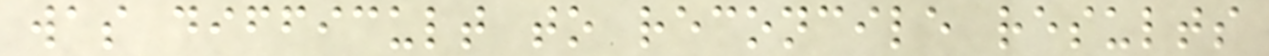was difficult to reconcile results
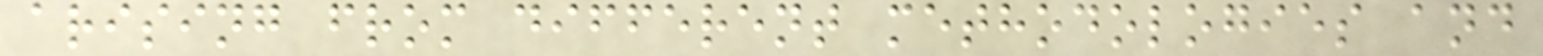arising from different methodologies and
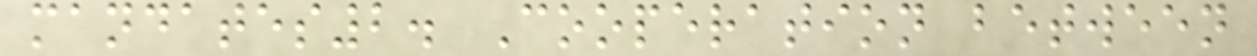mandates2. Cooperation between
